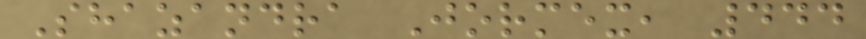Shazandra Jormex, 444
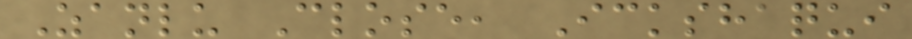Zanlu Close, Ickshaqui
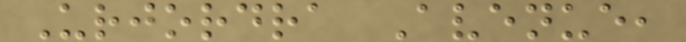Urjordra Avenue,
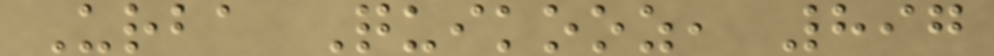Urba Quikooz, 897
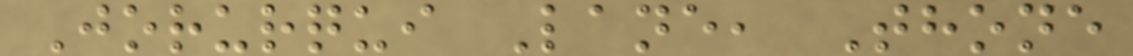Jorurqui Lane, Thone
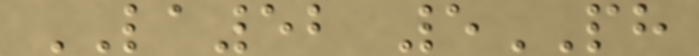LA52 5PH
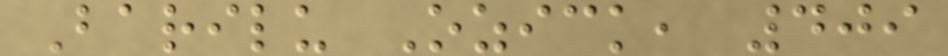Barilu Ozick, 409
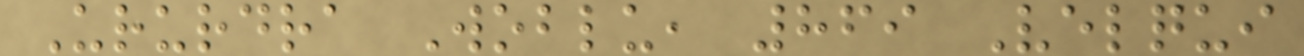Ururdra Woblu, 869 Velqui
